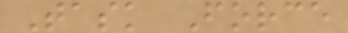Task Force
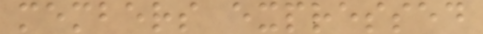members expressed
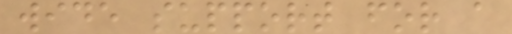wide support for a
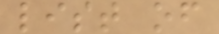list of
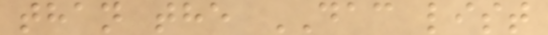than the DAC list
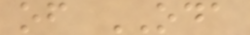of ODA
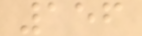156
